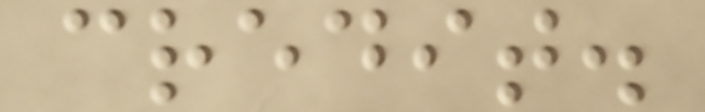credit.
